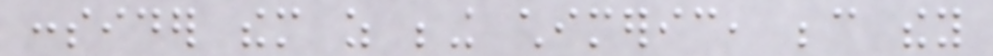consider them as being chimeric, because they
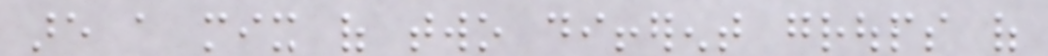are a mix of two different groups of
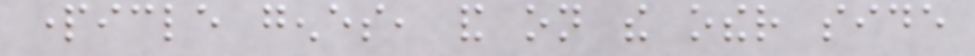particle genes, and on the other side
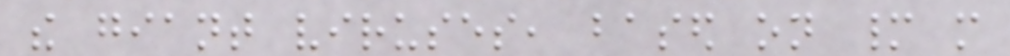the giant viruses, based on many more
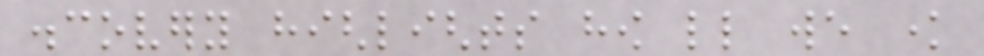discovery highlights how little we know
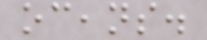oceans.
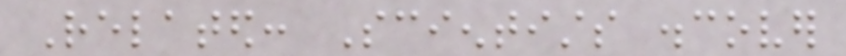Related: Scientists discover
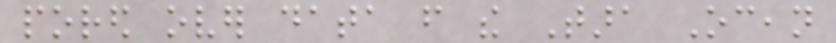pored over data from the Tara Ocean
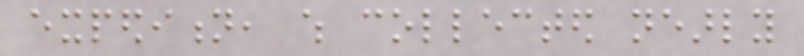expedition, which collected nearly
